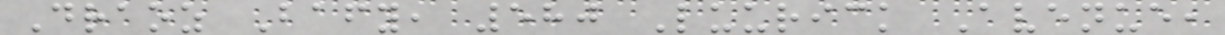Draoz Bafy, 580 Luurick Avenue,
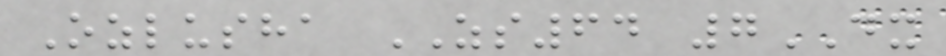Ozlusha ZS64 7DX
